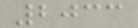2033
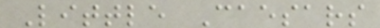Little Caesars
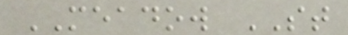MEADOW ST
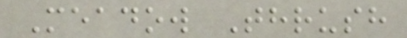Meadow Thrush
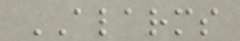ALARMS
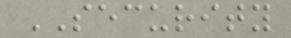SECURITY
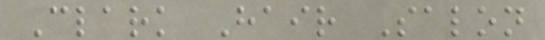Clark Hair Salon
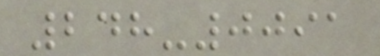248-0091
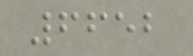6652
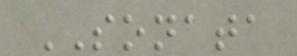SONATA
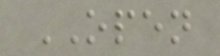OPEN
